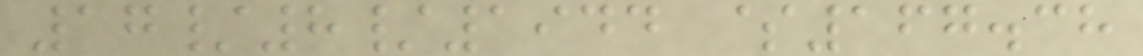17/8/1944 $167.38
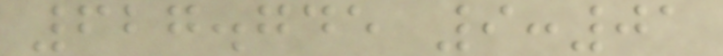627.745 9:01
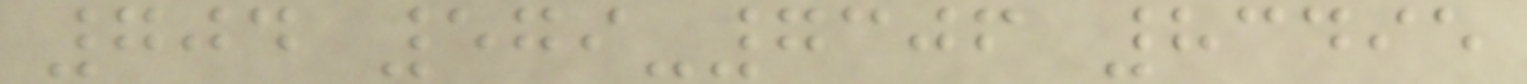704 579-7306 83495
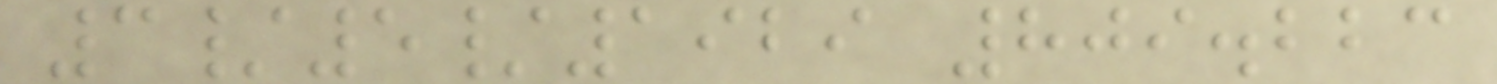3/5/1929 809.223
